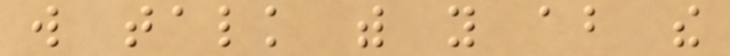will talk with you about the
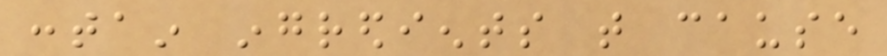contain ingredients that cause
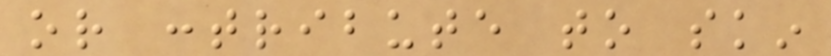or contribute to skin
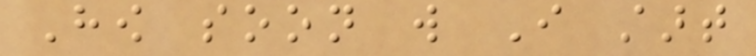How soon will I start
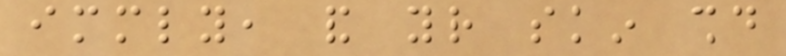immediately, and your skin should
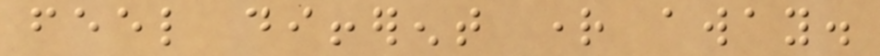feel different right away.
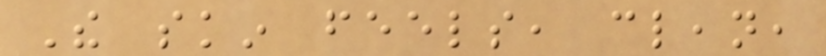The skin feels, clean,
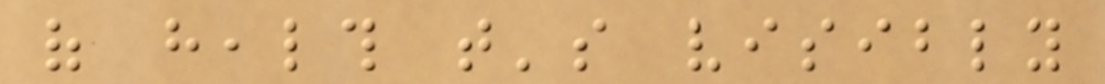of health that's visibly
